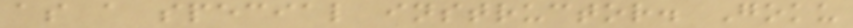as a special instructor. Goku
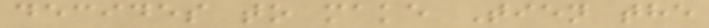decides to make Tien the
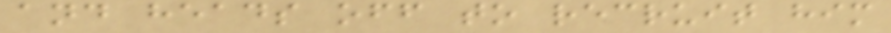and heads off to recruit him
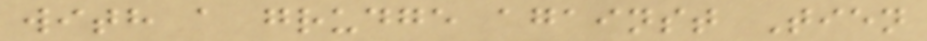with a grudge against Tien
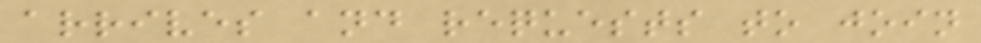arrives and requests to join
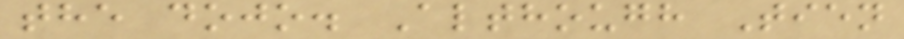the dojo. Although Tien
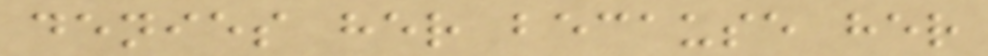denies her because her
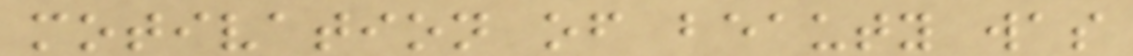motivation of beauty was
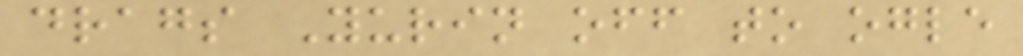drags Yurin off to ogle
